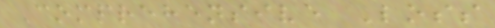Comprehensive Loss
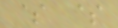$ $
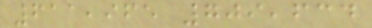611,965 709,634
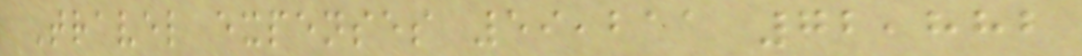Travel expenses 59,211 72,882
